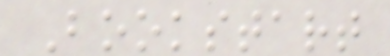Bookstart
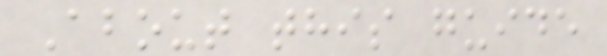About this guide
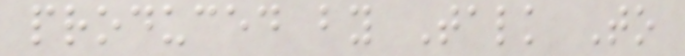produced by Talk To
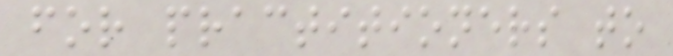for practitioners to
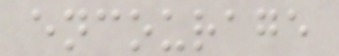encourage
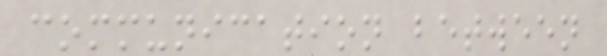communication between
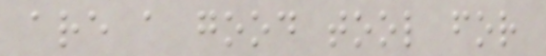are a good tool for
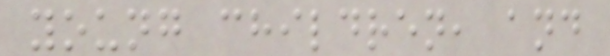young children, and
